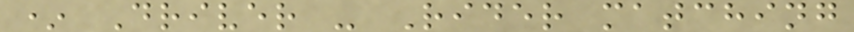* Driver - Rider matching
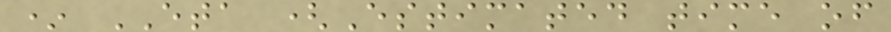* ETA (Estimated time of
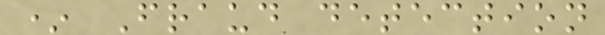* Fraud detection
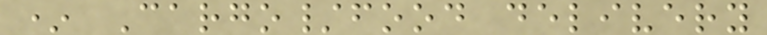* Cargo/food delivery
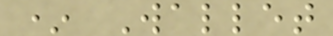* Wallet
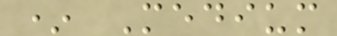* Medium
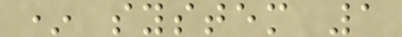* system 1
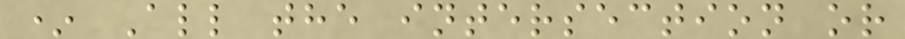* All the intersection or
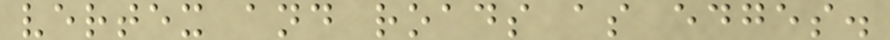vertex and roads as edges.
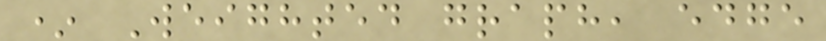* Weighted graph, edge
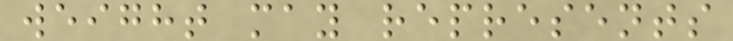weight may represents
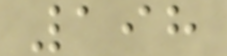198
